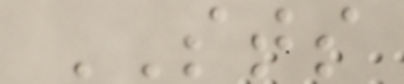STS
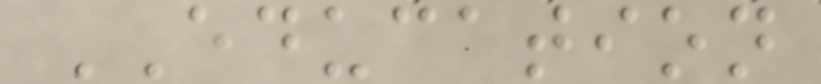EDUCATION
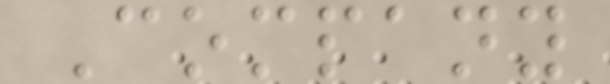Company
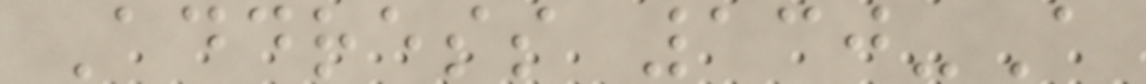Address 130-A
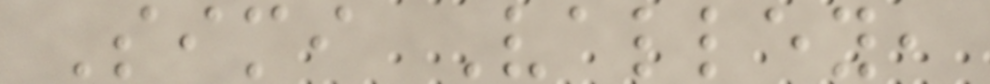Simi Valley,
